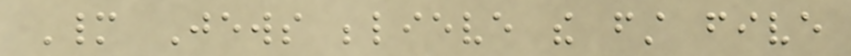Many Jews believe the first five
